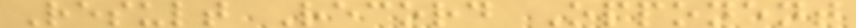Result Record Opponent
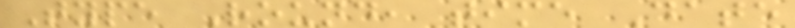Type Round, time Date
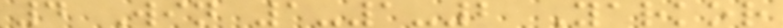4 Win 1-1-2 Yarkor
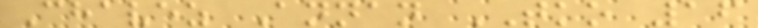Chavez Annan TKO 16
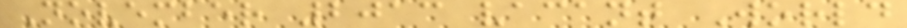November 2013 vacant World
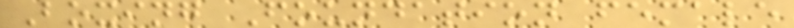Boxing Foundation female
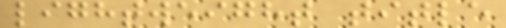lightweight title
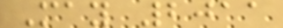May 2011
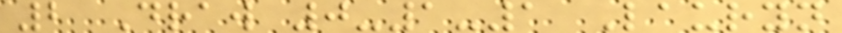2 Draw 0-1-1 Lauryn
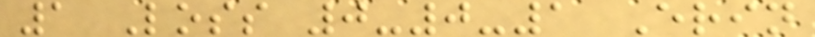1 Loss 0-0-1 Erin
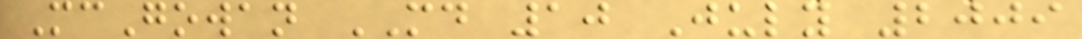McGowan MD 10 July 2009
